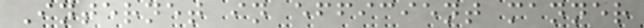Internet in efficient manner
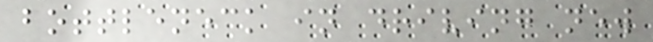bottleneck in driving new
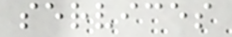services
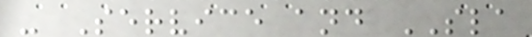- Service and SLA
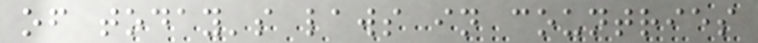of today's laws in countries
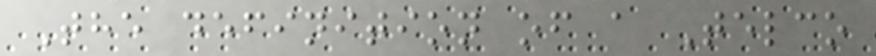The definition of a Telco
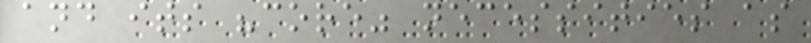and its "core" necessities as
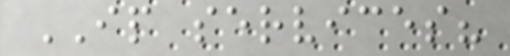IP services?
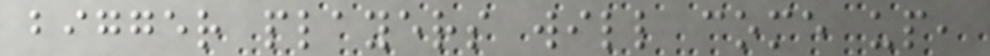bigger players will come up,
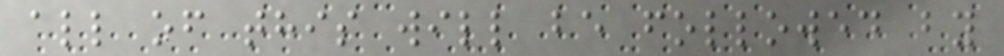all of this will be followed by
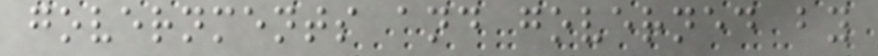governments and governed by
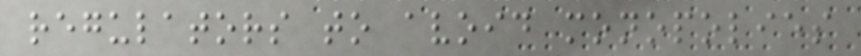regulators to avoid monopolies
